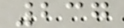237
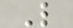L
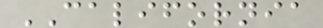CALIFORNIA
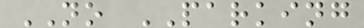NO PARKING
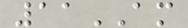11AM
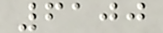6100
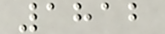1812
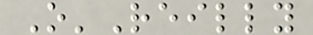O'Reilly
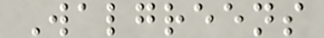Walgreens
